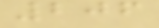206
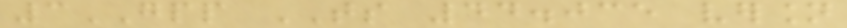3GPP TS 44.035 version
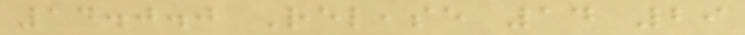14.0.0 Release 14 29
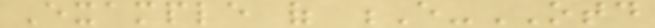Example of E-OTD
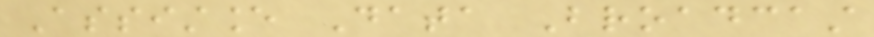Assistance Data Broadcast
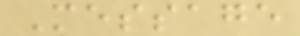Message
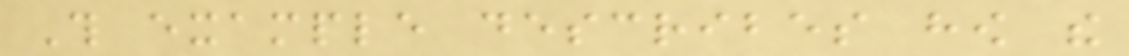This example describes how the
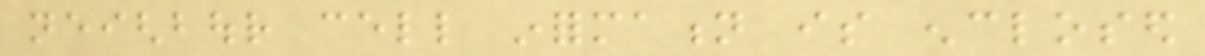neighbour cell information is enclosed
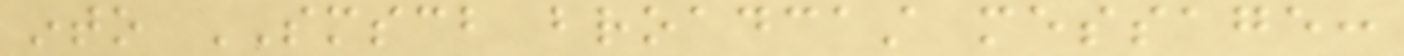into SMSCB broadcast message:
